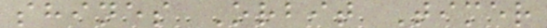shines Orbit Timer
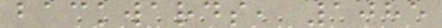backwards, 1085
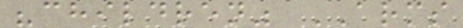"children" ARMS
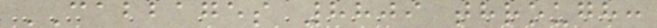CABBAGES 8809 through:
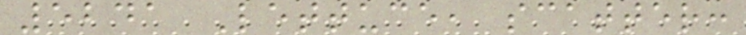5241 Lettuce, scatter:
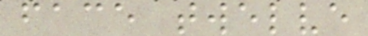face twelve
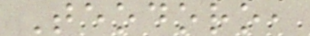Teodoro,
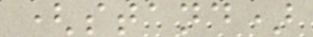(stand)
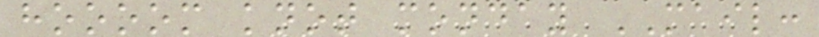hoooom knot monday MAIL:
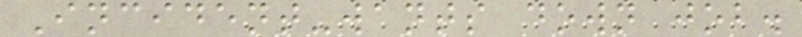Incident-wants down job.
